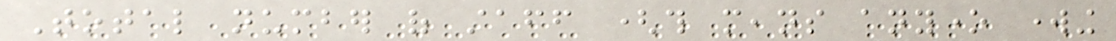Total number of staff (this means anyone working
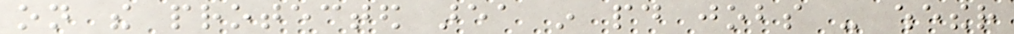on the protected area in paid jobs - whether
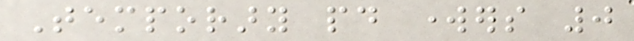Temporary paid workers 0
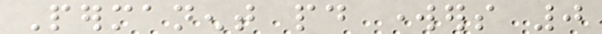Permanent paid workers 0
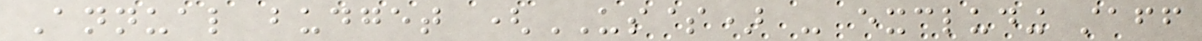Annual budget (US$) - excluding staff
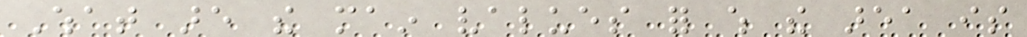What are the main values for which the area is
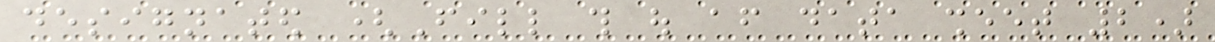designated (Fill this out after data sheet 2)
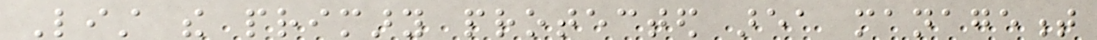List the primary protected area management
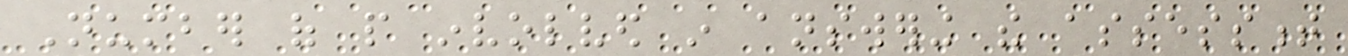Number of people involved in answering the assessment
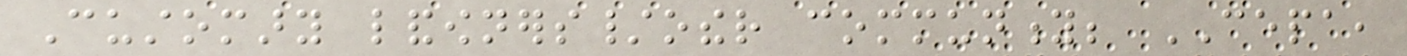Customary landowners/other community; CEPA,
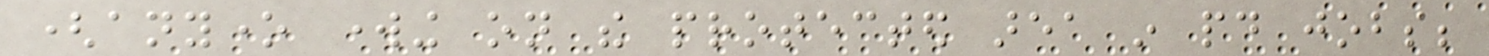(anyone working on the protected area in paid jobs;
